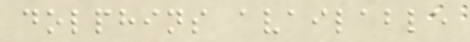dolphins available
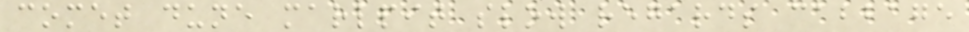comet dune marlpit slow regards cabbage
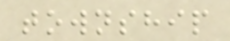township
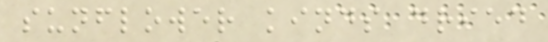sunflower kinds dried
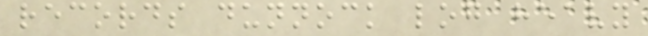records dunnock log heavy
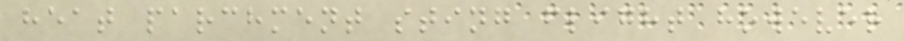heat parchment sting flight however
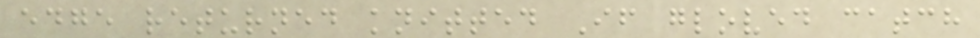edge returned knitted If gloved catch
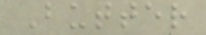Butter
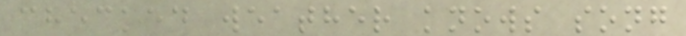checked weather knows song
